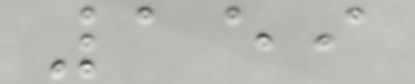159
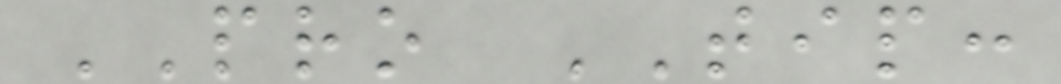PRO TIP:
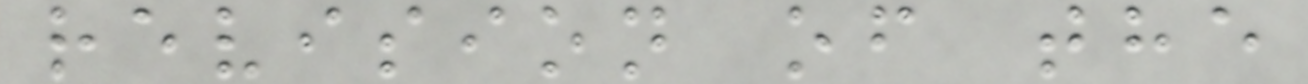revision of the
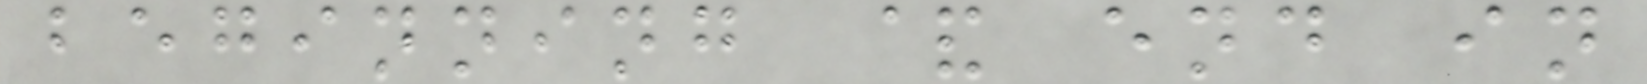beginning & end in
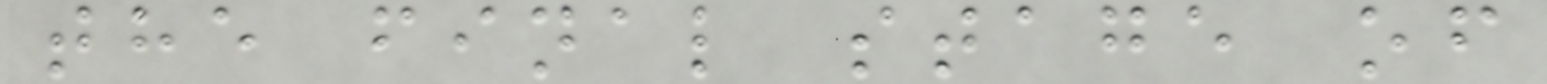the final stage of
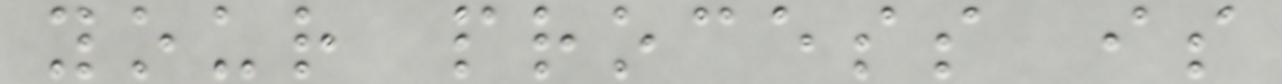your process is
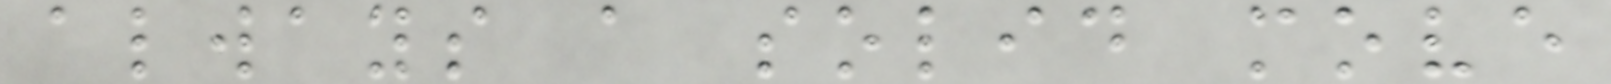always a solid move
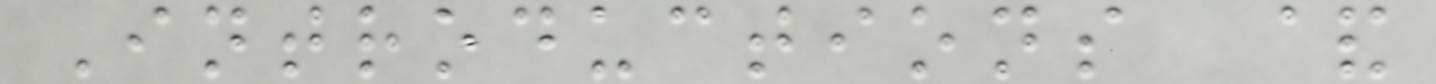Introductions &
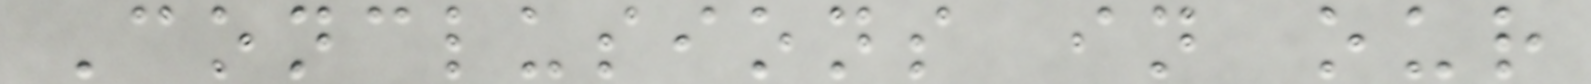Conclusions in our
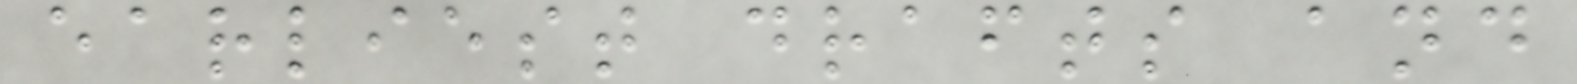earliest drafts and
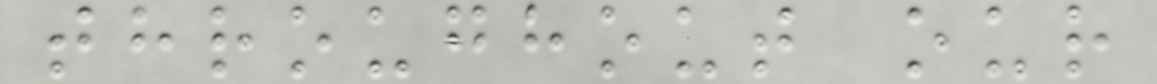throughout our
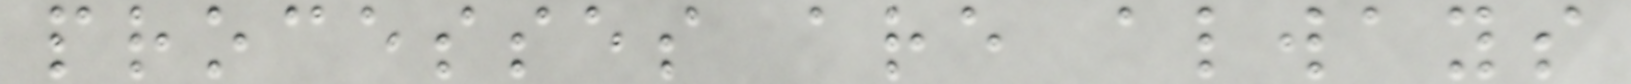processes are always
